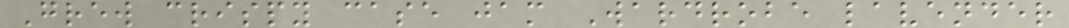Grew crispy case jam Wardrobe lavender
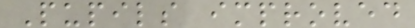Pupils improved
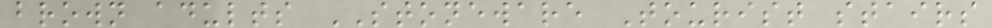brown adults STONEWARE Tourist stairs
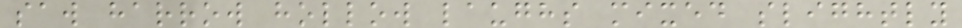saw harrow hollow laughs mixed slightly
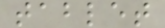tablet
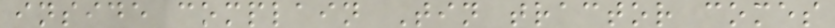inside complain Tin tractor comes
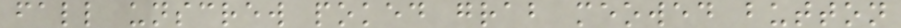fall unscrew poked grab meowed button
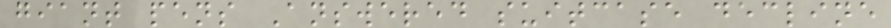giant pens Answered suitcase decline
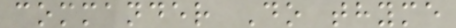commander Do thyme
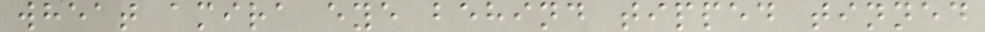wheat amira eye behind tipped tinned
